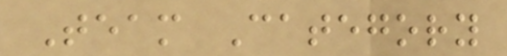Team Category
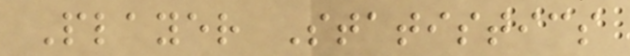Player Statistics
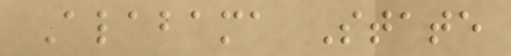Alabama State
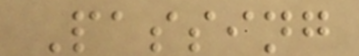Passing
